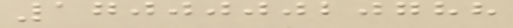170000020788
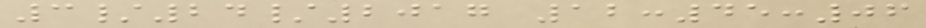3/24/2017 12:45:06
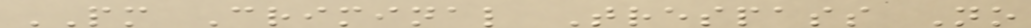PM Criminal Trespass No
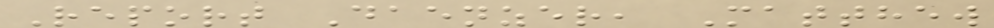Report Daenzer, Matthew
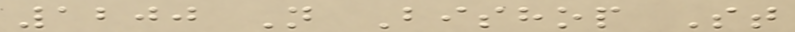1200 N Bishop St
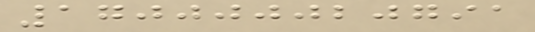170000020791
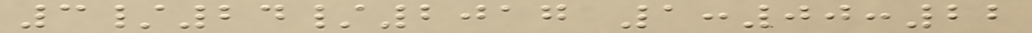3/24/2017 1:00:22
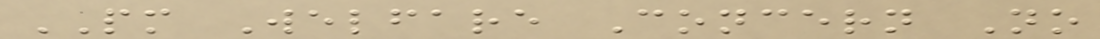PM Welfare Concern No
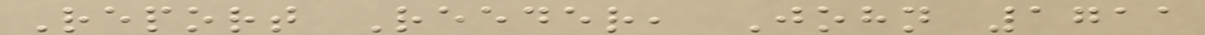Report Reeder, John 1711
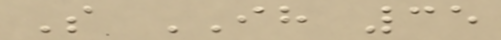S IH 35
